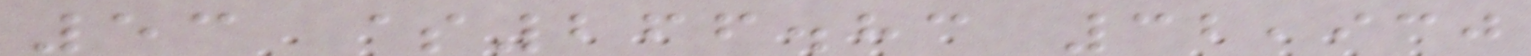53 $266.83 32,930
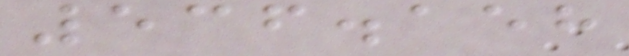536.158
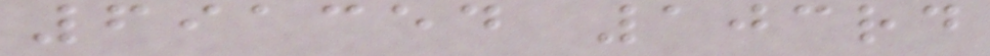691354 103rd
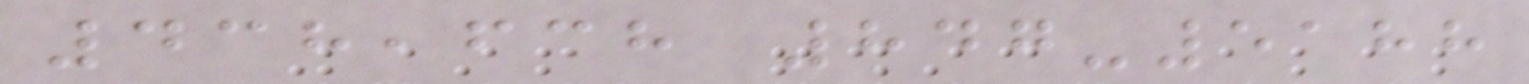438,638 847-5188
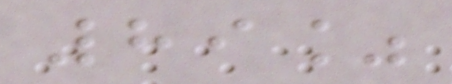89%
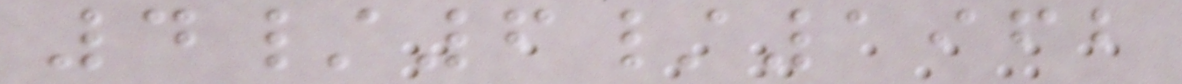4/6/1962
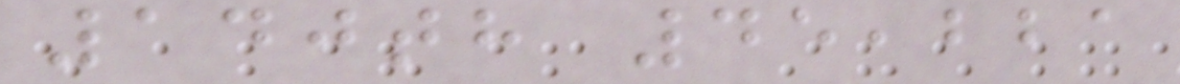140th 45,221
